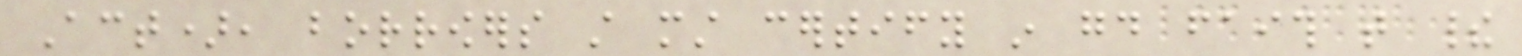Act), borrowers still must certify in good faith that their
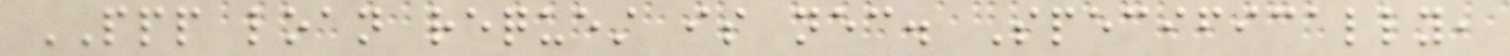PPP loan request is necessary. Specifically,
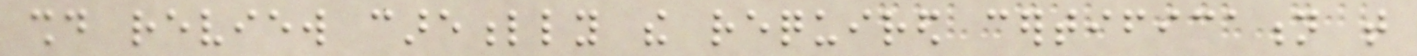should review carefully the required certification that
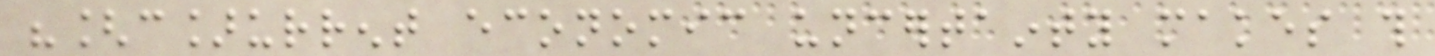"[c]urrent economic uncertainty makes this
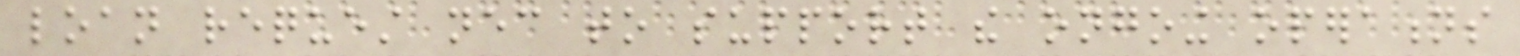loan request necessary to support the ongoing operations
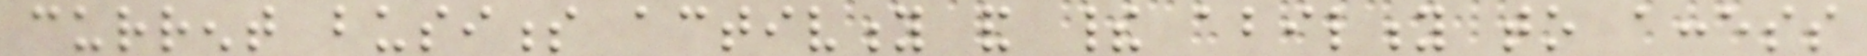current business activity and their ability to access
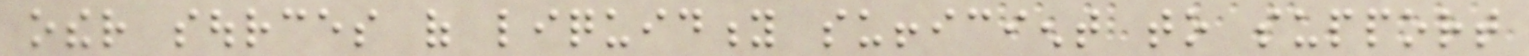other sources of liquidity sufficient to support
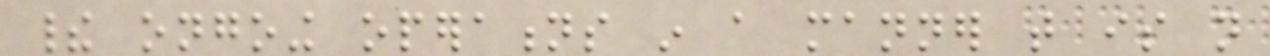their ongoing operations in a manner that is not
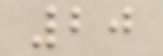20
